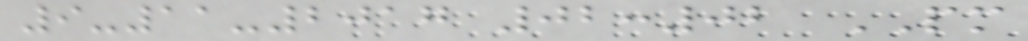9-11-2017 02:02 PM
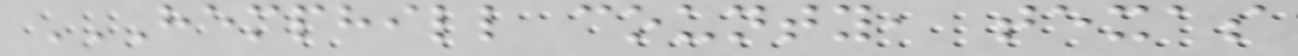HEMPHILL COUNTY, TEXAS
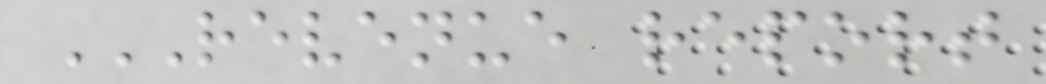REVENUE REPORT
